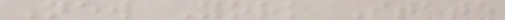New York State
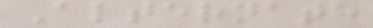Alternate
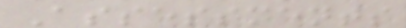Assessments
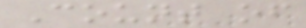Count of
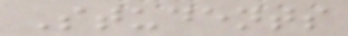Students
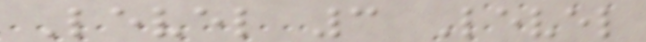Level 3 Level
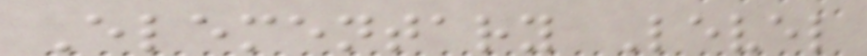Elementary Level
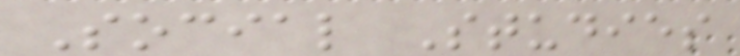Social Studies
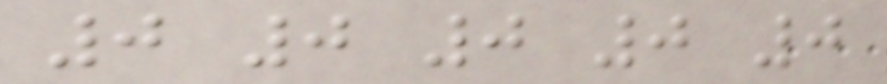0 0 0 0 0
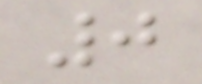0
